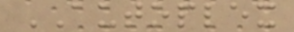AUTOPLEX
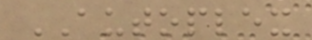AUTOPLEX
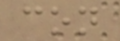con
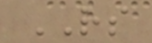RS
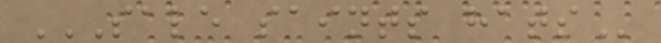SALE SAINTS HATS
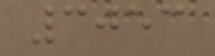3053
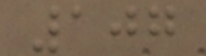107
